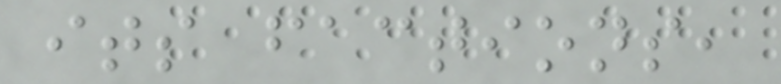its factions,
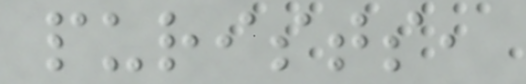purists,
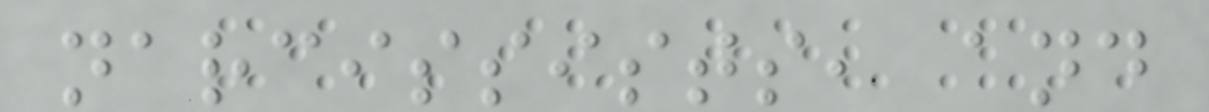narcissists, and
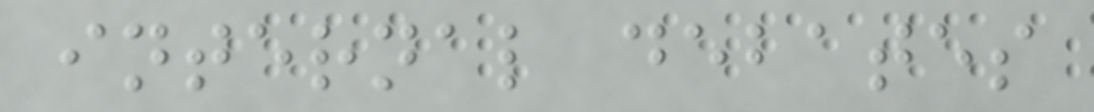internal debates
